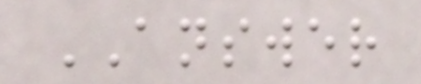ANSWER
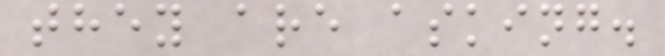they are asking.
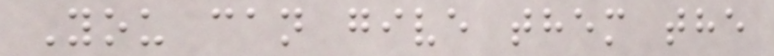You can give them the
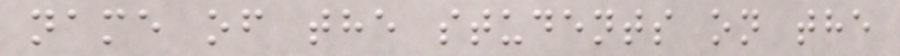name of the students on the
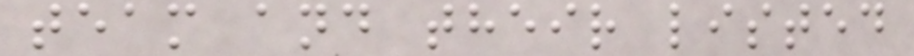team and their listed
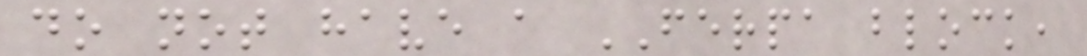do not have a FERPA block,
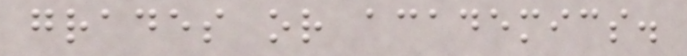grades or academics.
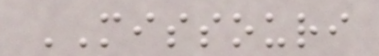MISSOURI
